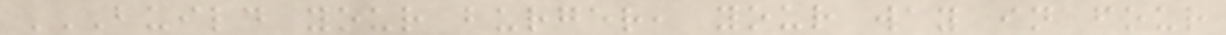BUILD YOUR BURGER, YOUR WAY IN FOUR
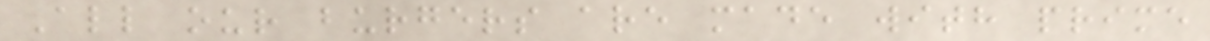All our burgers are made with prime
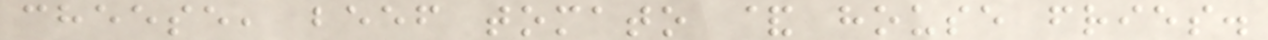cheese, beef tomato & house fries.
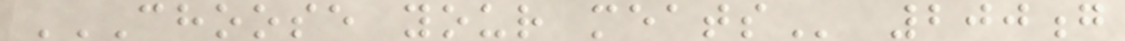CHOOSE YOUR MEATS 200g
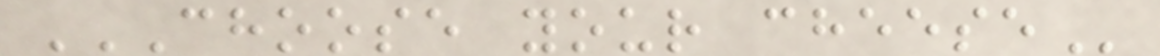CHOOSE YOUR CHEESE
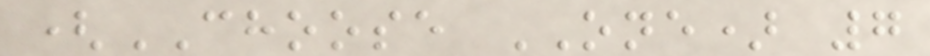(CHOOSE ONE) 7
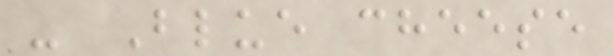- Blue cheese
